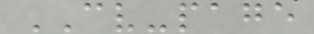CV-page
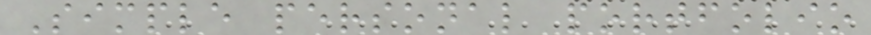Simple personal portfolio
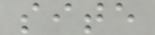site
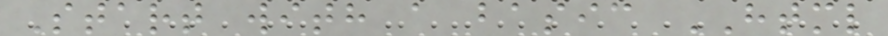Start with a basic HTML
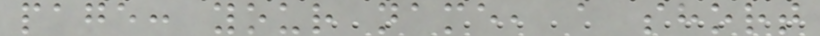page: your name, a short
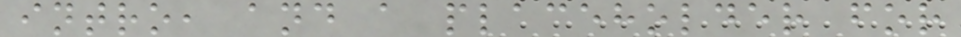intro, and a placeholder for
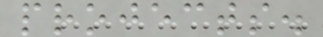projects.
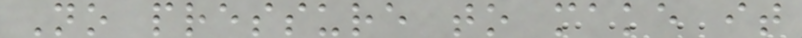No pressure to make it
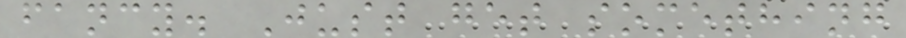fancy. Just get something
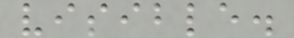visible.
